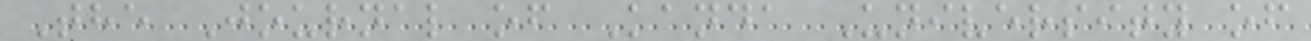The Journal of Kanda University of
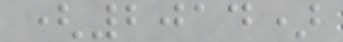(2014)
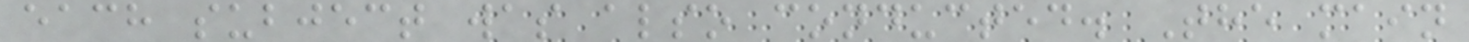each subject was also conducted. The main
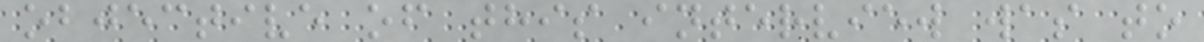objective of this interview was to
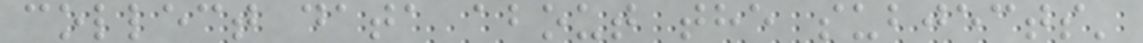collect data about the subjects'
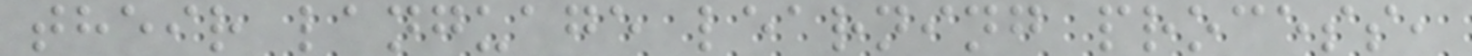their language learning process,
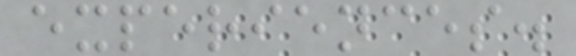experiences.
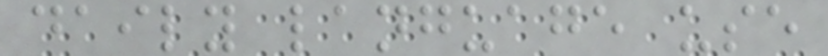daily language use
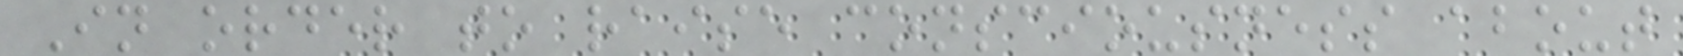In order to raise consciousness about
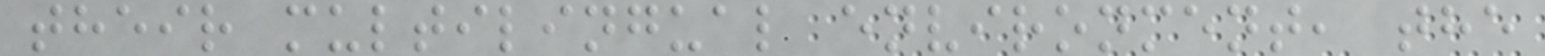their multilingual environment, the
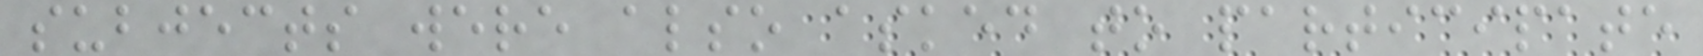subjects were also asked to participate
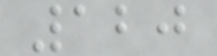120
